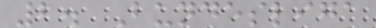2. Bundesliga
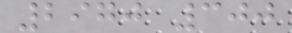2970 300
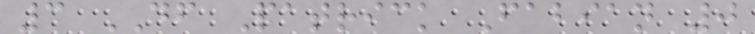3 DF Patrick Fabian 0
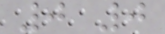0 0
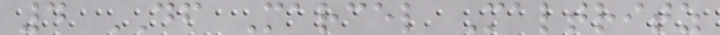4 DF Marcel Maltritz
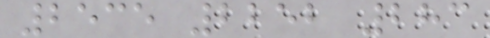2535 2252 283
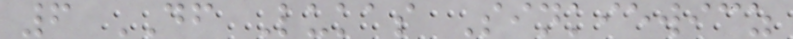6 DF Lukas Sinkiewicz
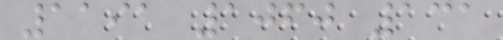1191 1060 131
